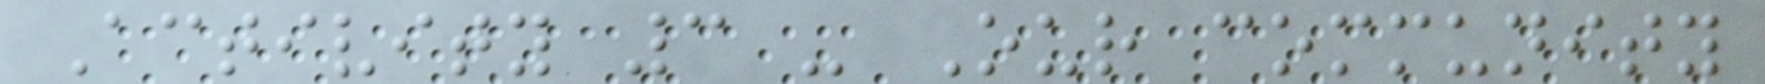Activity 3 - Our community
